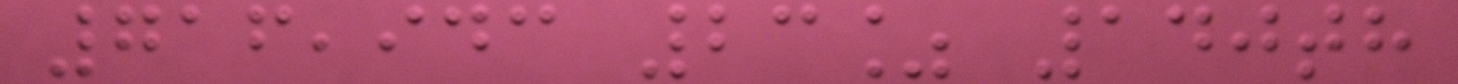716,943 23% 140th
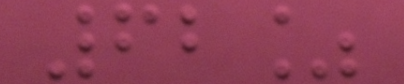62%
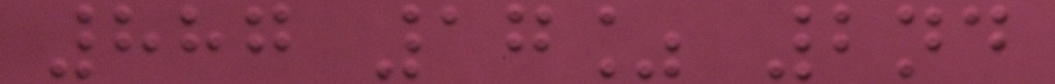887 17% 2nd
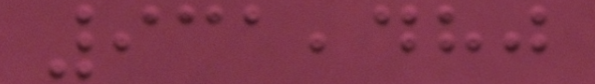931,480
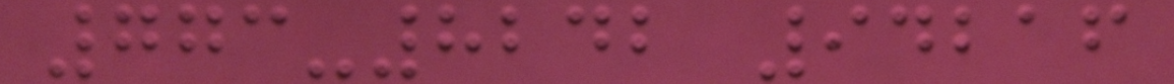773-8242 94216
